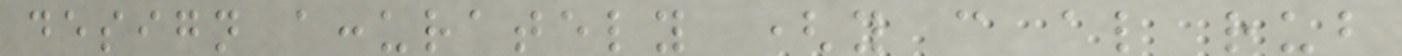design accurately (you can also rub
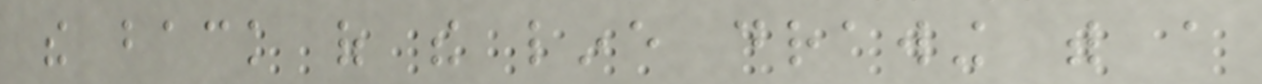the back of the line drawing with a
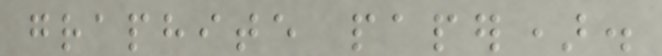graphite paper).
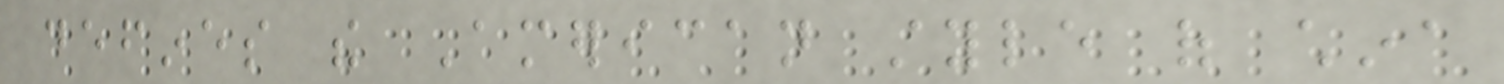defines the American style of china
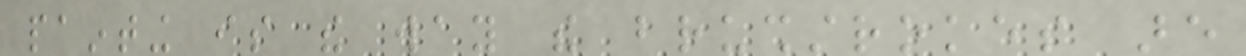painting is the way the brushstrokes are
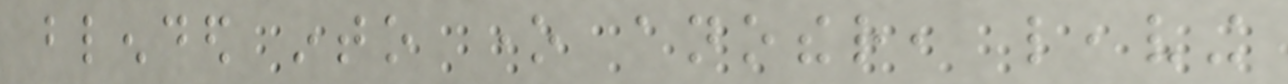blended into one another, leaving
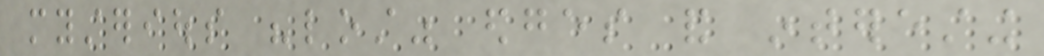mysterious "lost" edges and interesting
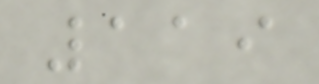119
